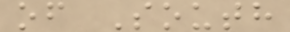of South
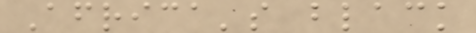Africa's black
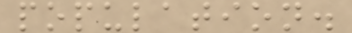population.
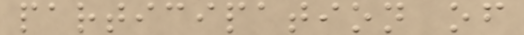participation of
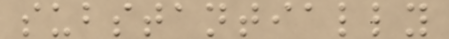substantially
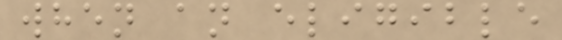when an eligible
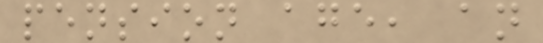pension age, an
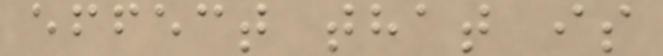effect that is
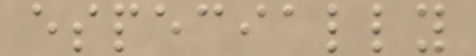especially
